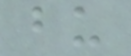bu
